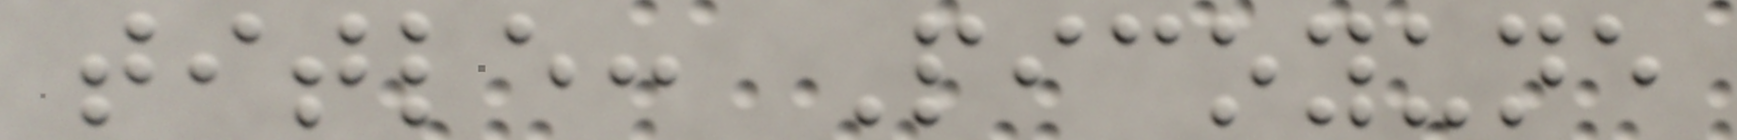title: Picoyune
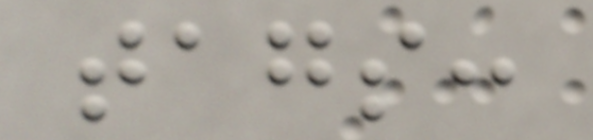tags:
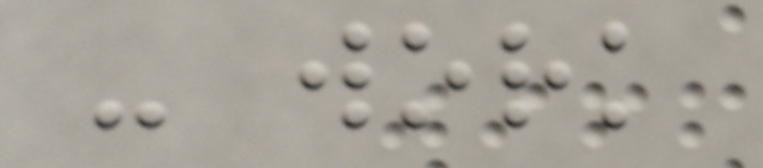- work
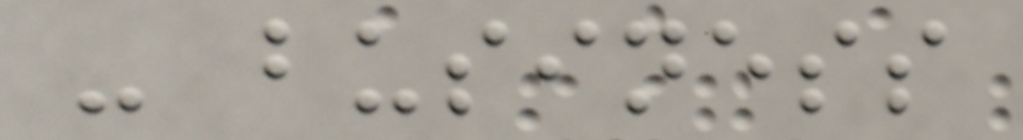- business
